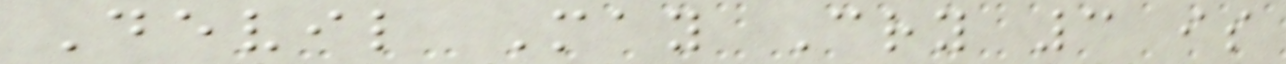Devil May Cry 3 is
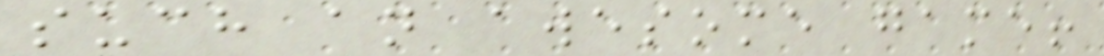such an awesome game!
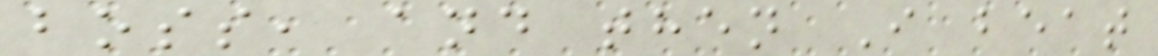boss, and then I beat
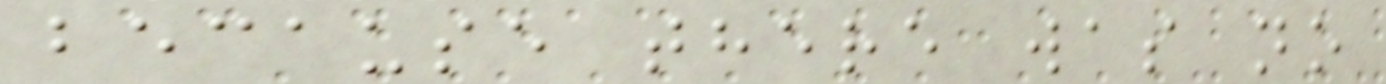because there was no
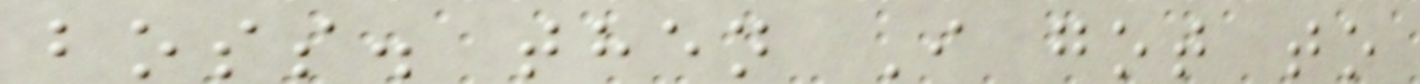boss. then I got to
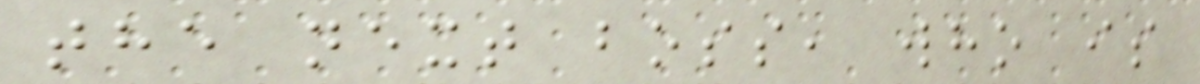the next boss, who is
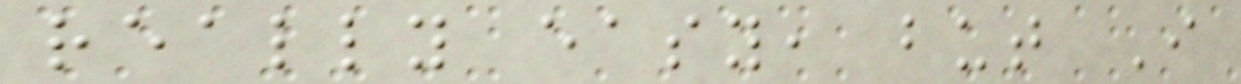really easy, but I
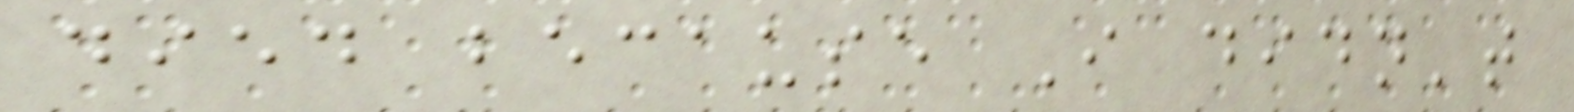died because I didn't
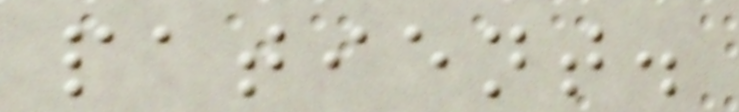patient.
